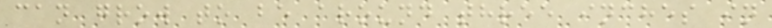can grow to be around three inches in
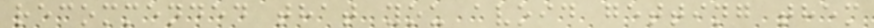recommended that you avoid getting them
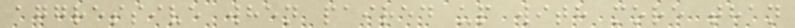aggressive when paired up with more than
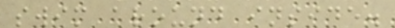swim around inside.
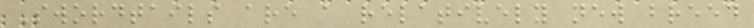Swordtails are a relatively new breed
